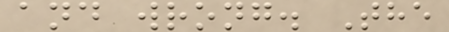and wrong. The
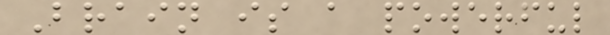Brain is a powerful
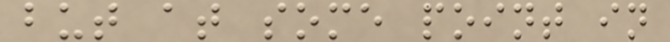but at some point in
